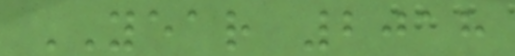YEAR 2018
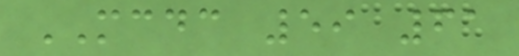MCDC 59 61
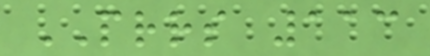PRRS 113
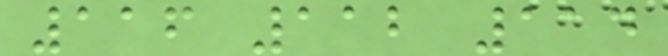116 112 114
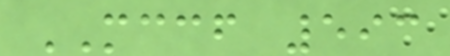MCCF 593
